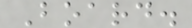Board.
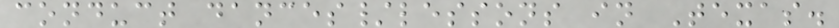conduct dances/lessons in Texas.
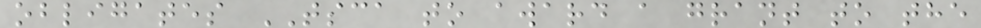obligates TSCA to award a grant to the
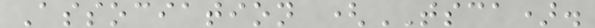Association (TSCA).
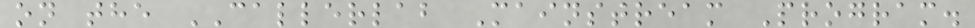on the CALLERLAB Mainstream Program.
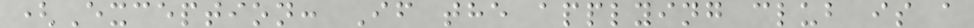(Exception: If the applying club is a
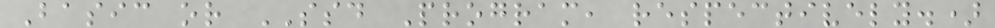Basic or SSD Program, respectively.)
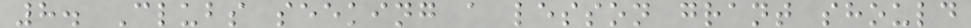8. Clubs seeking a lesson grant should
